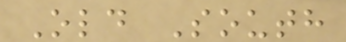Old South
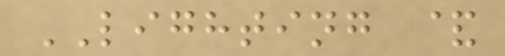LIGHTING &
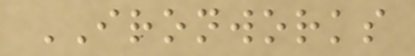IRONWORKS
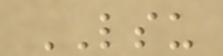LSU
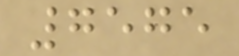7575
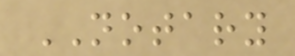NOTARY
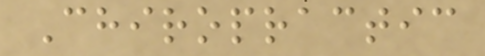Chiropractic
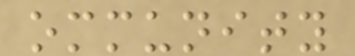ommunity
